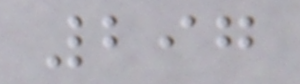297
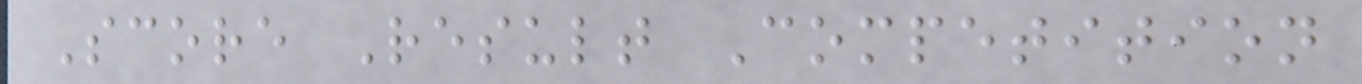Score Result Competition
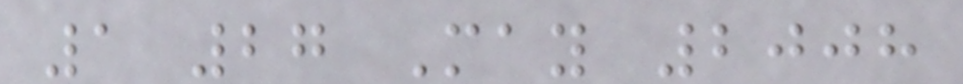1 27 May 2008
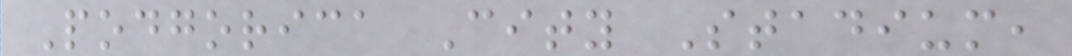Podgorica City Stadium,
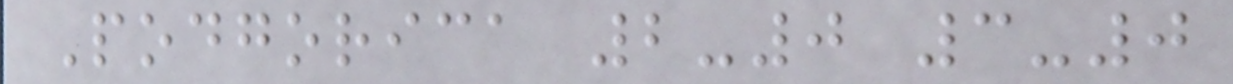Podgorica 2-0 3-0
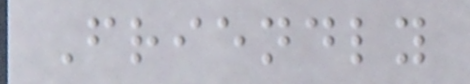Friendly
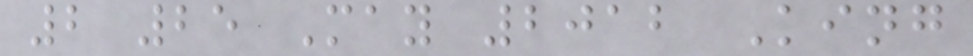2 25 May 2012 King
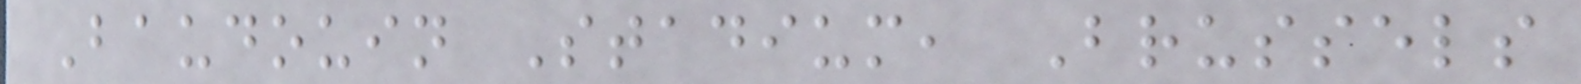Baudouin Stadium, Brussels
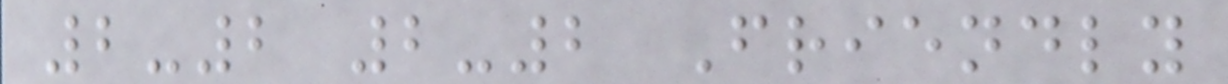2-2 2-2 Friendly
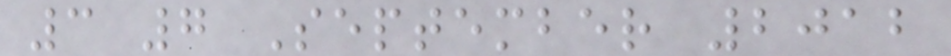3 7 September 2012
